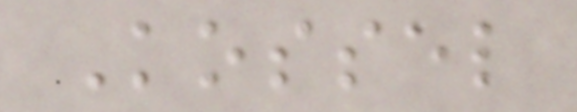Kossel
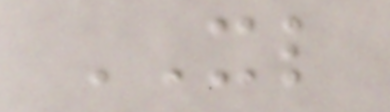XL
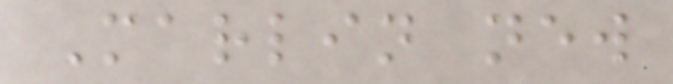Marlin new
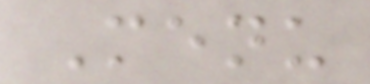Menu
